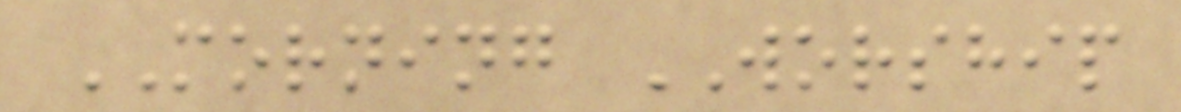MORNING WORSHIP
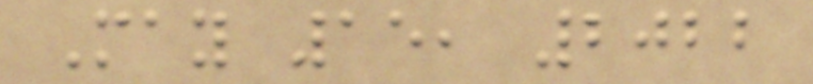May 15, 2022
